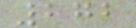272
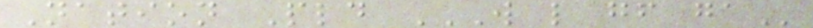Nation Pld W L GF GA
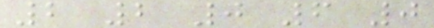2 2 0 6 0
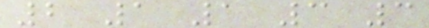2 1 1 3 3
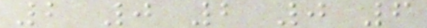2 0 2 0 6
